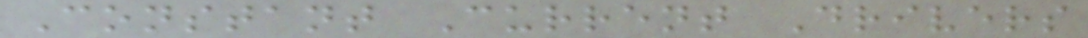Constant Current Drivers
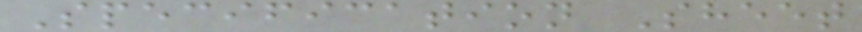Specification Sheet
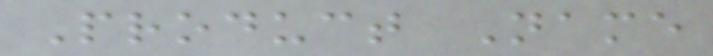Product Name
